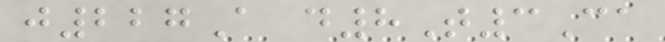j227A d8T3Ca
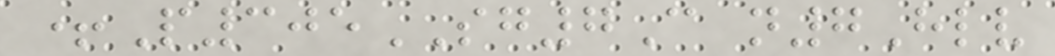+P305SG7C n7Hlv
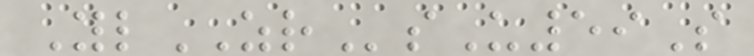YlZRsU59S
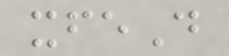xfeD
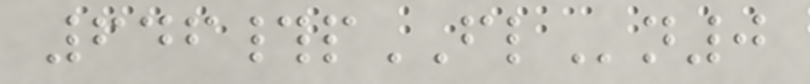646#pFLn0
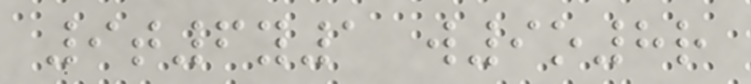9t6y1 w9o8r
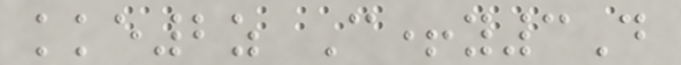kke2z C+y3D
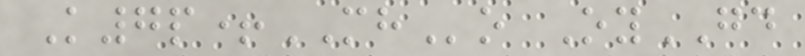K7p+MHo OyGD
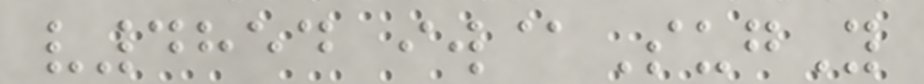v4854 iw@SugY
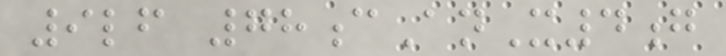9lf 78cAnX4g
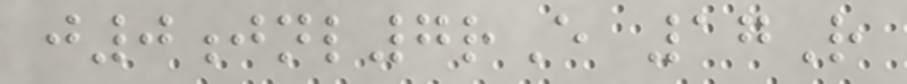j0jnl7rE 17R
